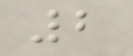2
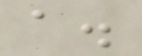a.
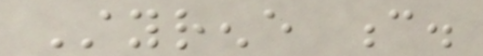Styrene c.
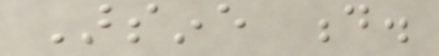Arsine d.
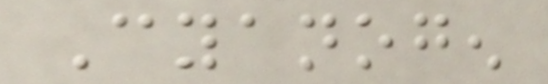Cyanogen
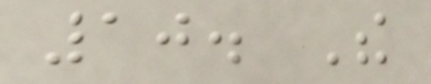10. The
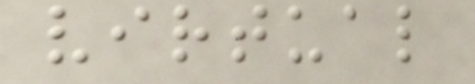virtual
